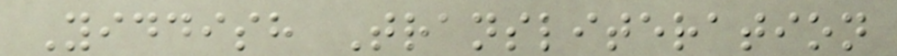Yiddish Transliteration
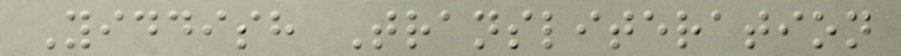Yiddish Transliteration
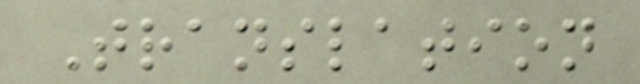Translation
